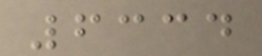6334
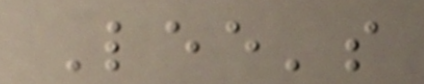Lee's
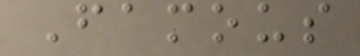Famous
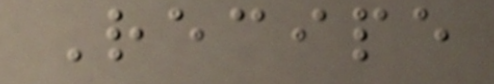Recipe
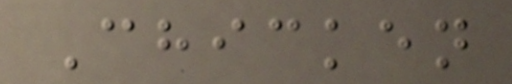Chicken
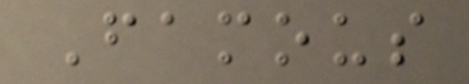Famous
